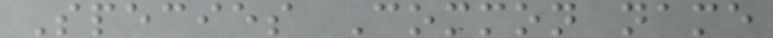Species Common name
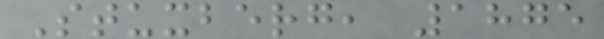Stuxberg, 1875
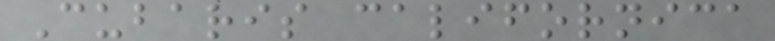Cubaris californica
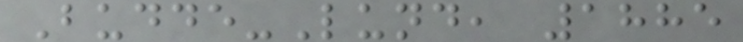Budde-Lund, 1885
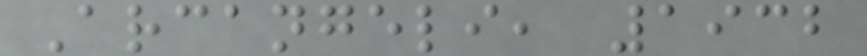Arcangeli, 1932
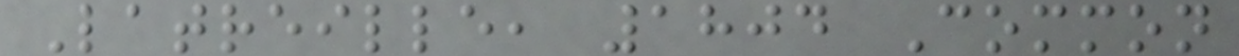Latreille, 1804 Common
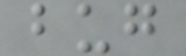bug
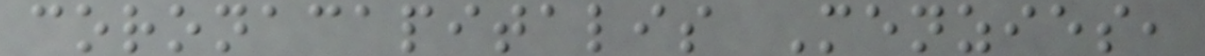coronacapitalis Menzies,
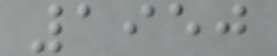1950
